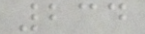234
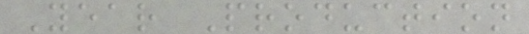Year Production
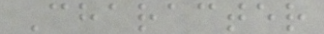Character
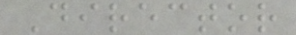Director
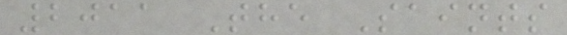2011 The Saints
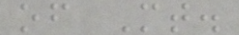of Mt.
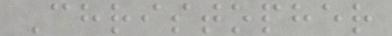Christopher
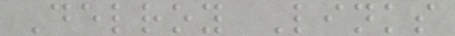Delroy Links
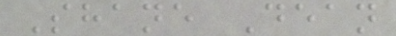Shane Dean
